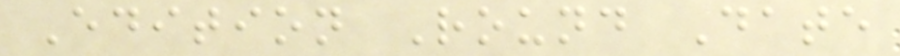Edition Round Date
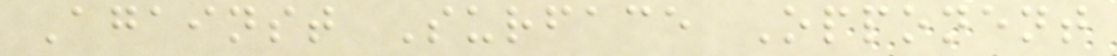Against Surface Opponent
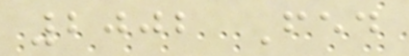2002 Fed
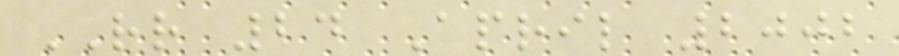RR 24 April 2002
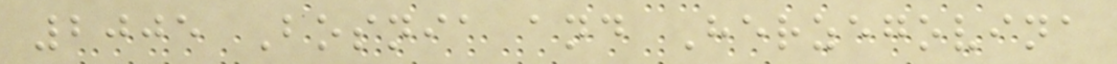2005 Bosnia and Herzegovina
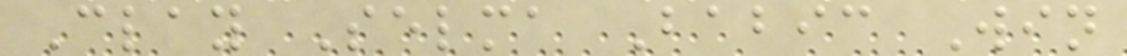Clay Selma Babic Win
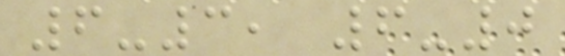6-3, 6-0
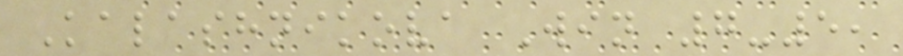Kalashnikova Win 7-5,
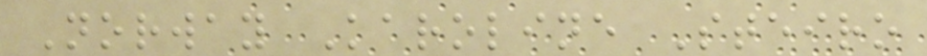Norway Karoline Steiro
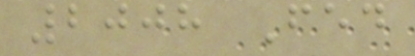2008 Fed
